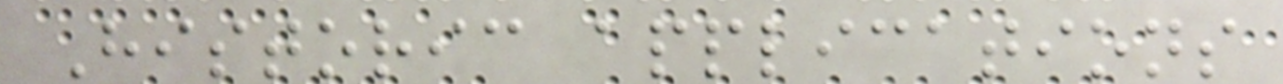Historic applications
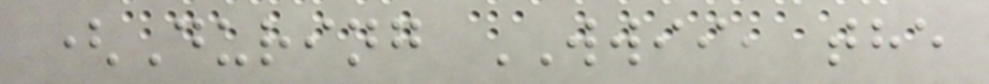(During WWII, the
